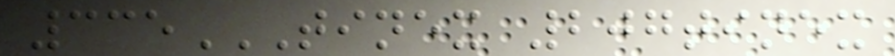335TINEX 207TINEX
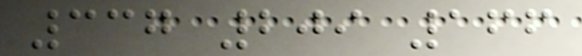337 209 166
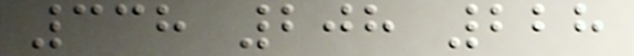338 208 228
